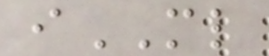iML
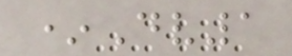*Dv1
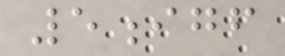5igf
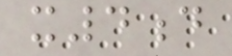x4d
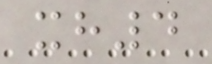xh4
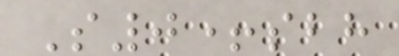S0+sbh
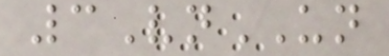3VnUN
